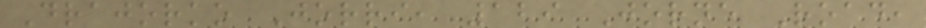Drajorko Jorri, 129 Jorne Road,
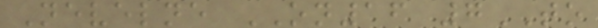Nevelne ON16 7TO
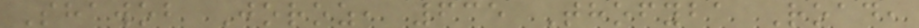Shawob Joroz, 635 Thofyba Road,
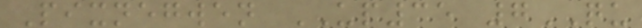Pixnegwen UP35 7QU
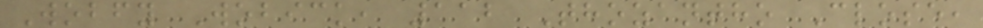Wobfy Wobick, 112 Thozantho Close,
